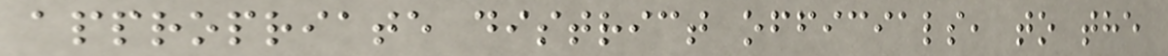appropriate district officials, to the
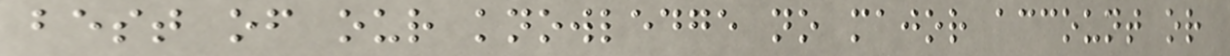best of our knowledge no major account or
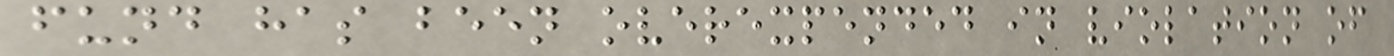fund has been overexpended in violation of
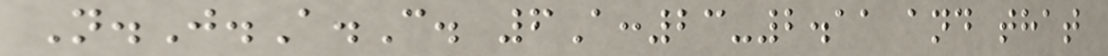N.J.A.C. 6A:23-2.11 and that
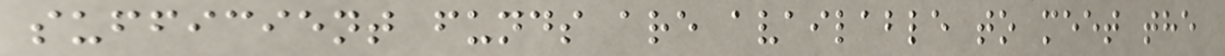sufficient funds are available to meet the
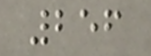256
